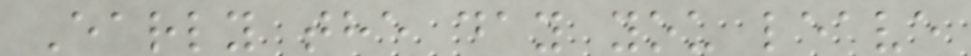Early the day you leave
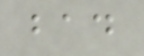bad
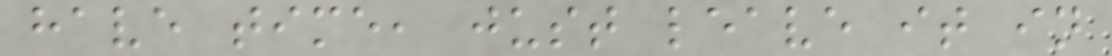have time, just leave it in
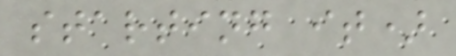starting it)
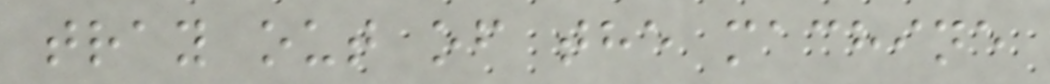tray out of the machine
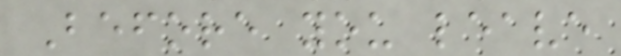Before you leave
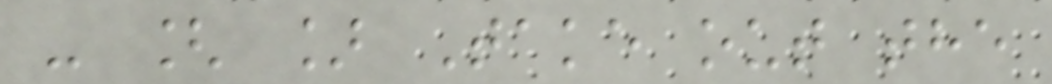- [ ] Take out the
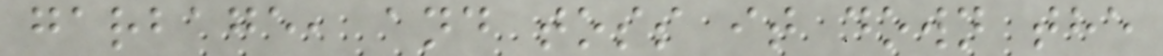garbage, and toss it down the
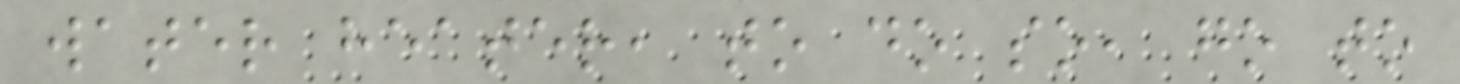water heater, to do so, go to
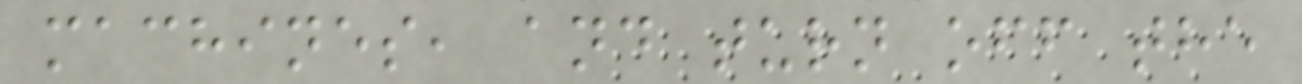machines, and turn off the
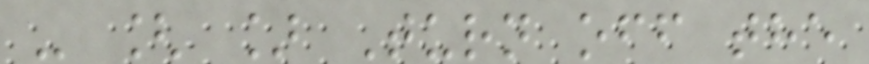- [ ] Turn off the
